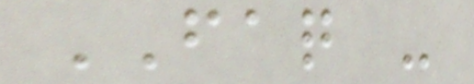FAQ -
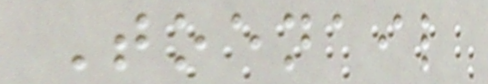Toenail
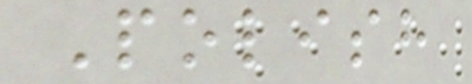Polish
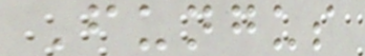Fungus
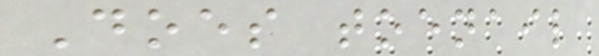Does toenail
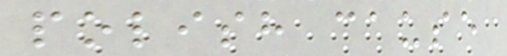polish cause
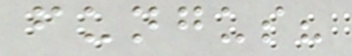fungus?
